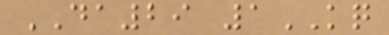DA29 1KQ
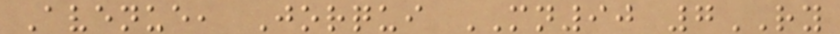Avenue, Jorqui MN90 7RY
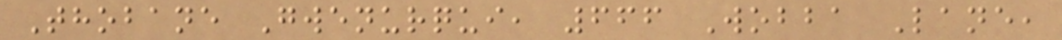Thobane Gwenurqui, 666 Wobba Lane,
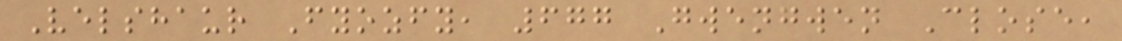Velshaur Fyozfy, 677 Gwengwen Close,
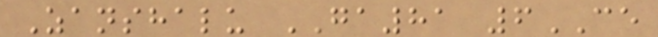Zanshalu GA81 6CE
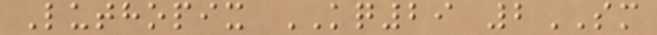Luthopix KQ29 2SM
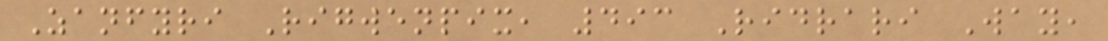Zanfyri Rigwenpix, 493 Ridrari Way,
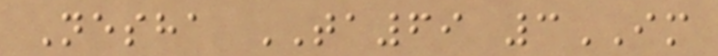Nesha TA69 3IM
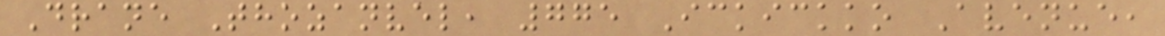Drane Thozanvel, 775 Ickickko Avenue,
